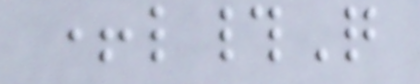+l#Q
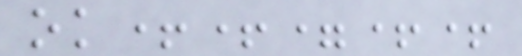ok++=++
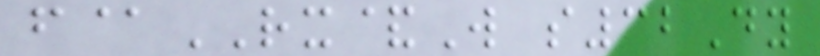f@RX&W s32Dy
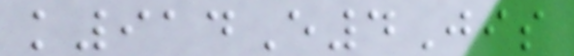k914E4Jis
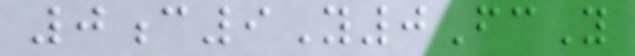0c9Y0FcY
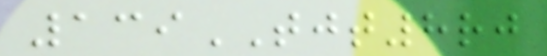139TJT8rj
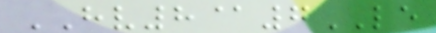HV8@7LE
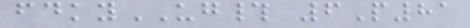fdkyUG# 6P81
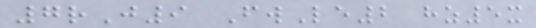7rJ9 FwLe2 hz5x
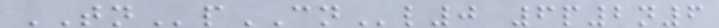TNpCNl0 6p2n6
